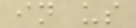in us
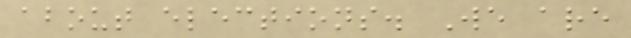about elections. We are
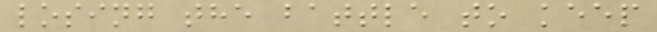losing the battle to keep
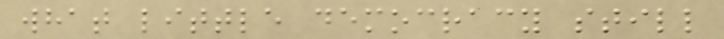what little democracy still
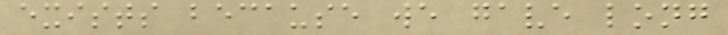exists because we gave long
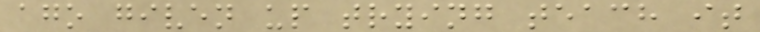ago given up trying teach it
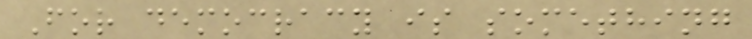For democracy is something
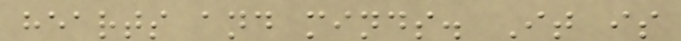hearts and minds. It is
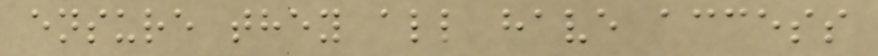ensure they all have access
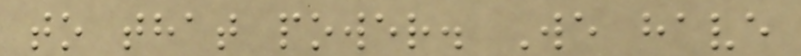to that power. We have
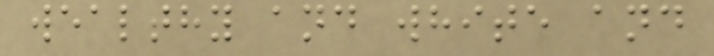wealthy and white and
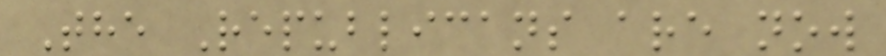The Republicans are now
